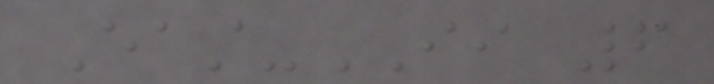East-II 6
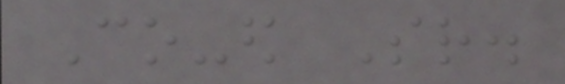Co-ed Sr.
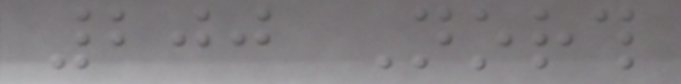200 North
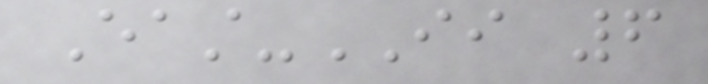East-II 6
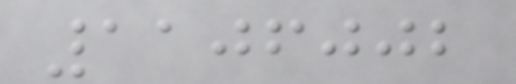1106002
